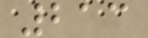213
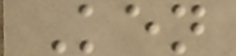Ken
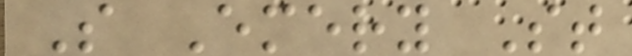S Emery St
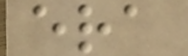era
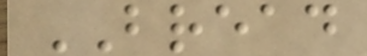BREAD
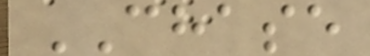CHASE
